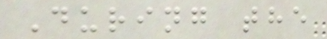During the
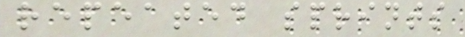repeated sprints
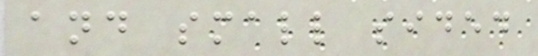and small sided
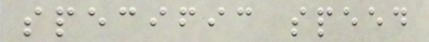specific speed
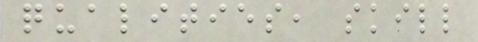qualities, skill
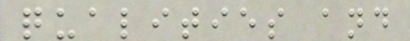qualities and
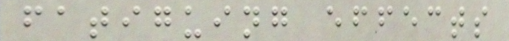fatiguing effects
